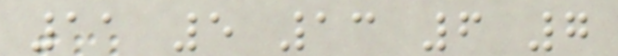11 5 13 6 7
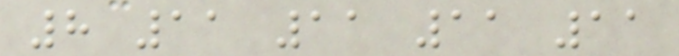8 11 11 11 11
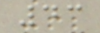43
